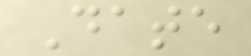Date
